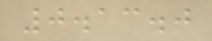0.13.0
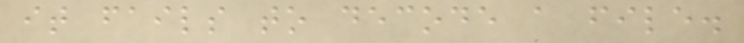it fails to decode a file.
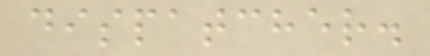dispatcher.
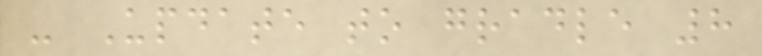- Update to gradle 8
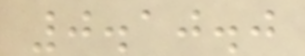0.10.0
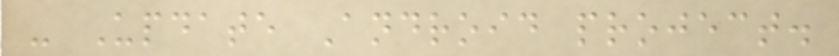- Update Android project.
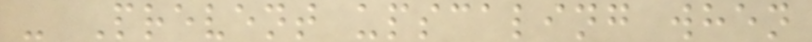- Prevent upscaling when
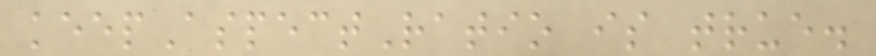keepAspectRatio is true.
